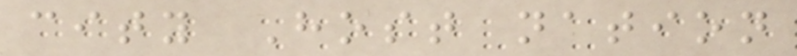city Host nation
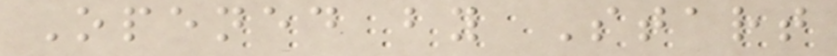Opened by Start
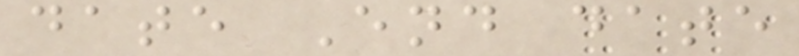date End date
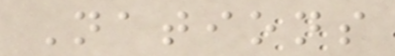Nations
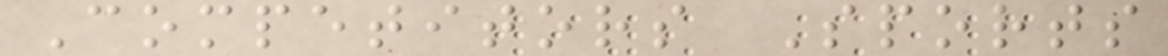Competitors Sports
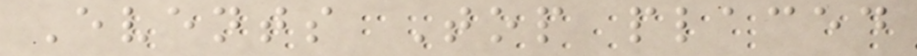Events Top placed
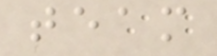team
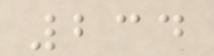234
